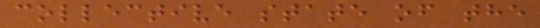collective state of the
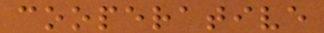cooperative
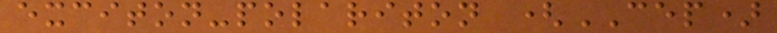exciton-polariton (CEP)
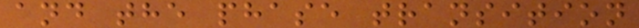and the phase transition
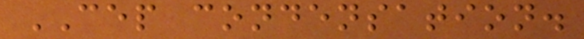CEP condensation.
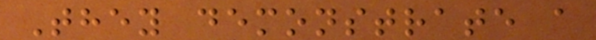They demonstrate a
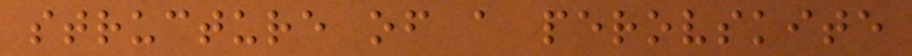structure of a perovskite
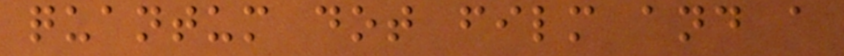quantum dot film and a
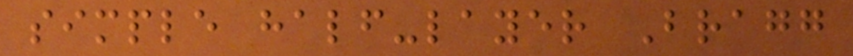simple half-layer Bragg
